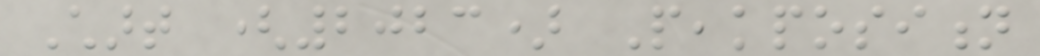Chart (2023) Peakposition
